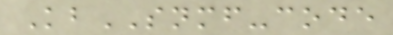KbSNMF-code
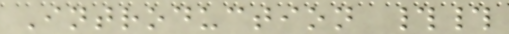Introduction ##
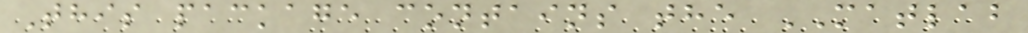This package contains the MATLAB
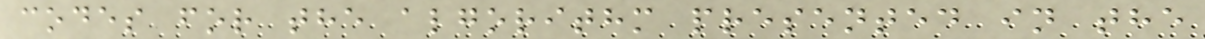codes for the algorithm presented in the
